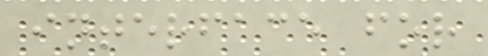interface for
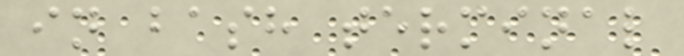in bash terminal
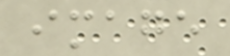image
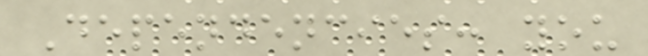Dependencies: you
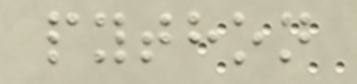python
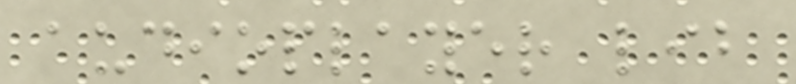audioplayer lib
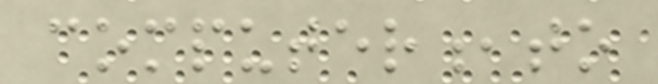computer,to
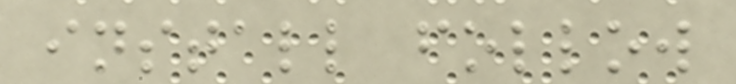install follow
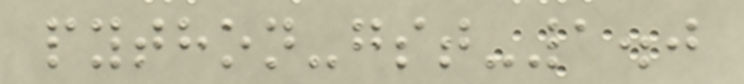python-gst-1.0
